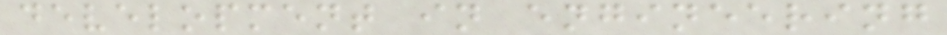development in engineering
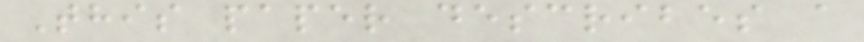This paper describes a
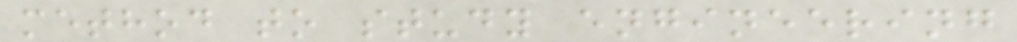method to study engineering
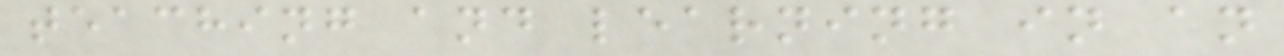teaching and learning in an
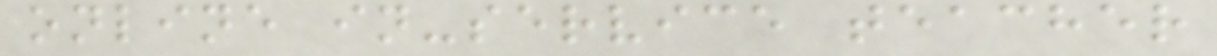online in-service teacher
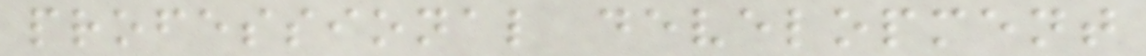professional development
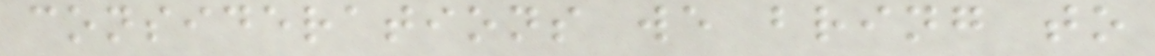considerations we bring to
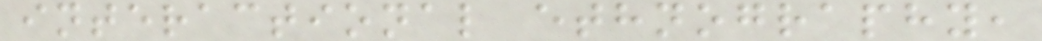interactional ethnography,
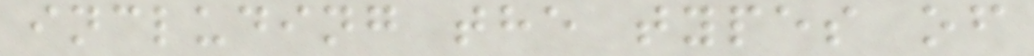including the types of
